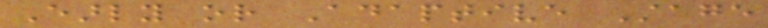Early or Adaptive Stage
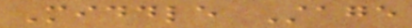Middle Stage
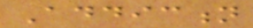Addiction
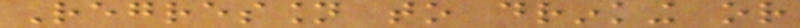Regression to drinking or
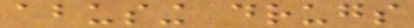abusing drugs
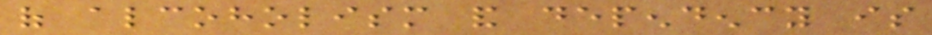of alcoholism and dependency is
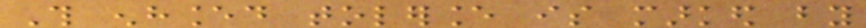This enhanced tolerance is marked by
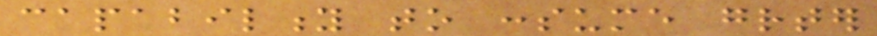capability to consume greater
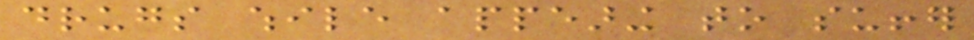drugs while appearing to suffer
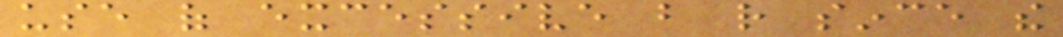use of excessive but rather since the
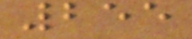255
